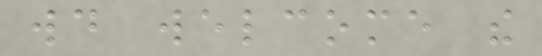would welcome the
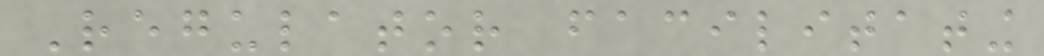Regulator facilitating
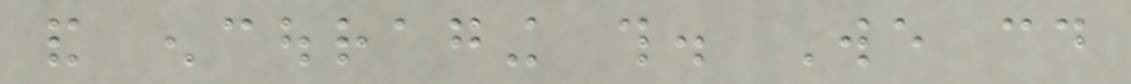and encouraging this. We could
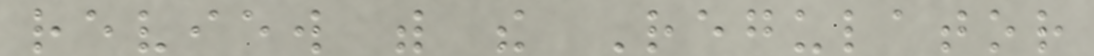review with the Regulator
